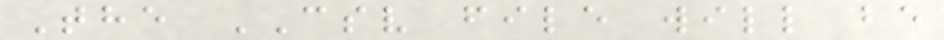The CSV file will be
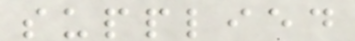supplied
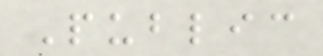Public
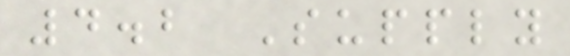4.2 Supply
